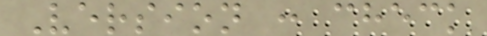Version : check
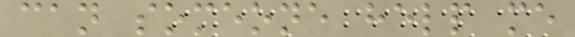can someone help me
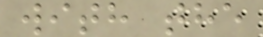with the
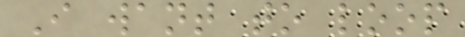I want to loop
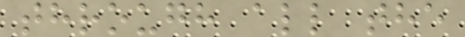through all the
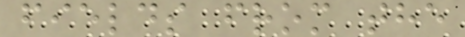fields from the
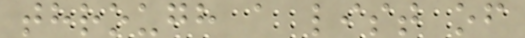through a list of
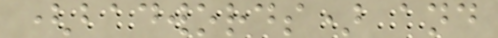(badwords) and
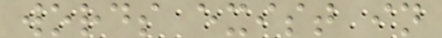words exist in
